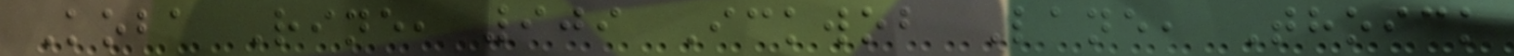Koba Rine, 909 Ickwob Lane, Thoick
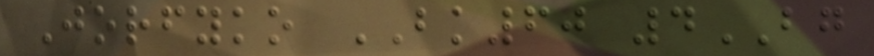Jorfyko BK60 4BG
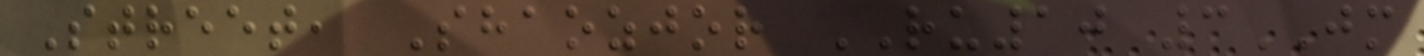Street, Shaozjor RU10 3JM
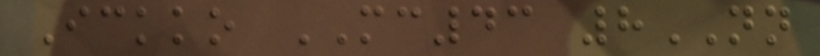Ickko MC43 8NN
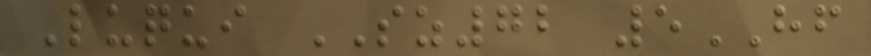Luqui SZ72 5HF
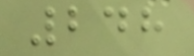248
